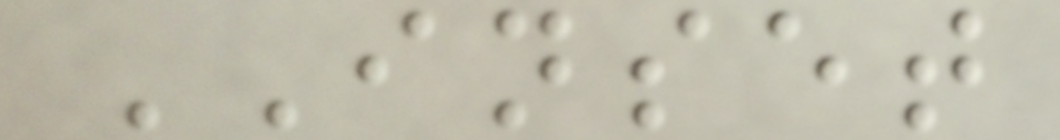INSET
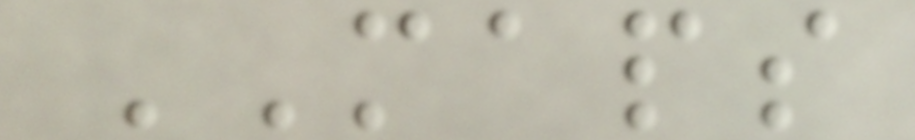MAPS
